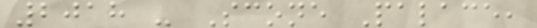2018 - Scone Palace,
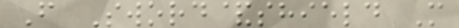F Sword&shield M
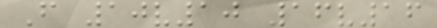F 10v10 16v16
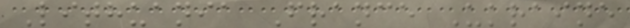Lithuania France Ukraine
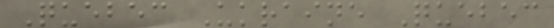Quebec Ukraine Quebec
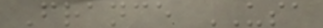France USA
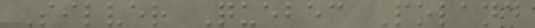Silver Quebec Poland
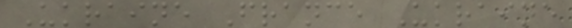Ukraine France Ukraine
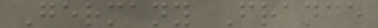Germany France
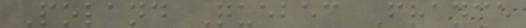Poland Quebec France
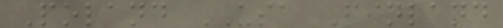Poland USA Finland
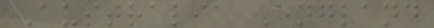Australia England
